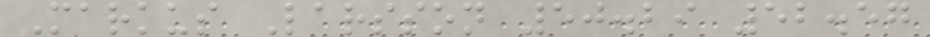Markus Larsson 50.29 52.57
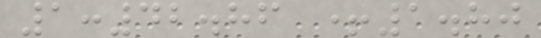1:42.86 +1.80
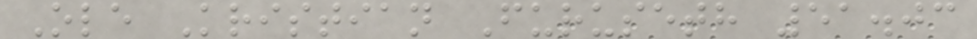Ole Kristian Furuseth 51.03
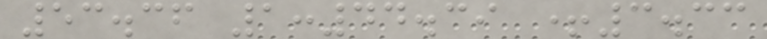53.36 1:44.39 +3.33
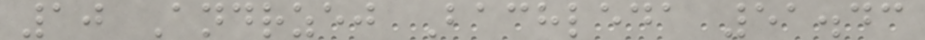10 Andrzej Bachleda 51.43
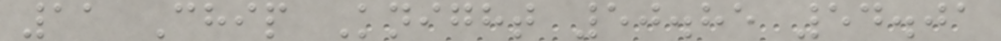11 Chip Knight 50.85 54.01
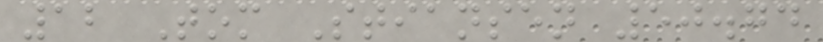12 Tom Stiansen 50.74
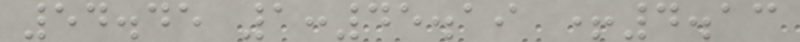54.45 1:45.19 +4.13
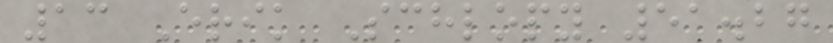13 Erik Schlopy 51.27
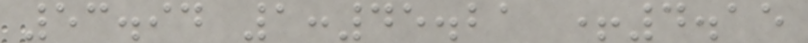53.94 1:45.21 +4.15
